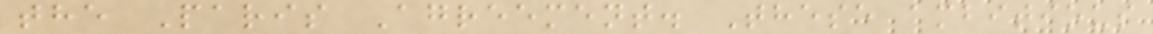the Paris Agreement. These ambitious
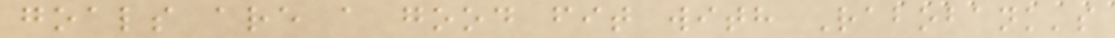goals are a good fit with Rabobank's
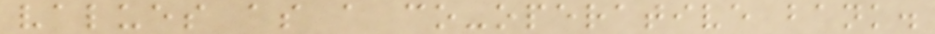values as a co-operative bank.
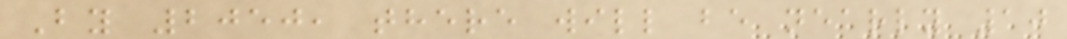By 2050, there will be nearly 10
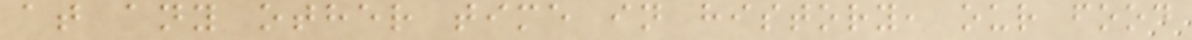at any other time in history, our food
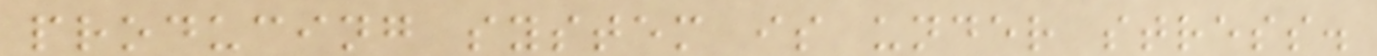producing system is under stress.
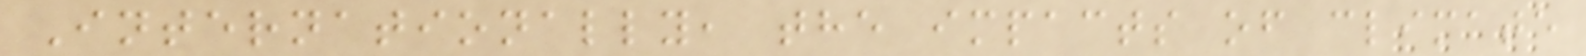Internationally, the impacts of climate
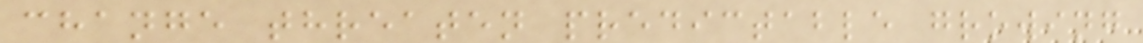change threaten predictable growing
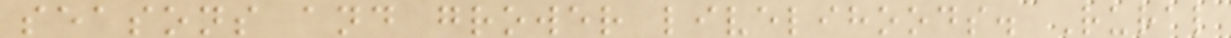seasons and grower livelihoods. Rural
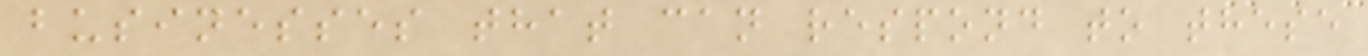businesses that can respond to these
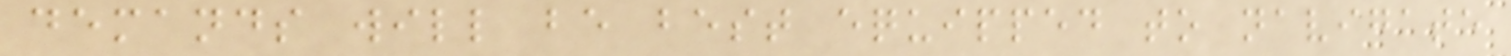demands will be best equipped to navigate
